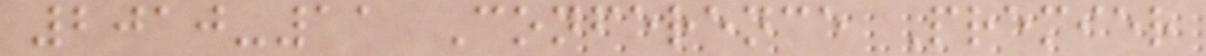2010-11 Conference Premier
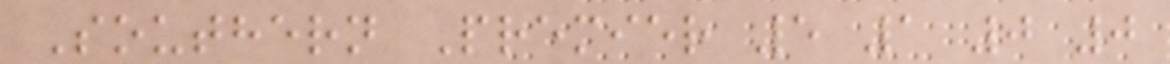Southern Premier 5 1 0 0
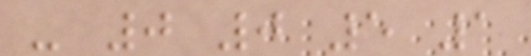- 0 0 5 1
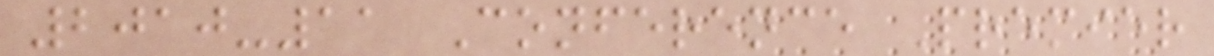2010-11 Conference Premier
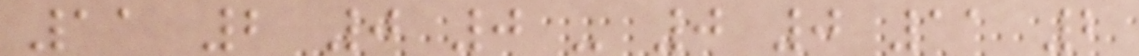11 2 0 0 - 0 0 11 2
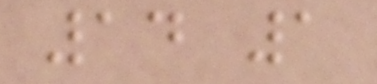14 1
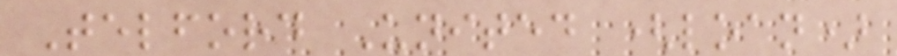Telford United (loan)
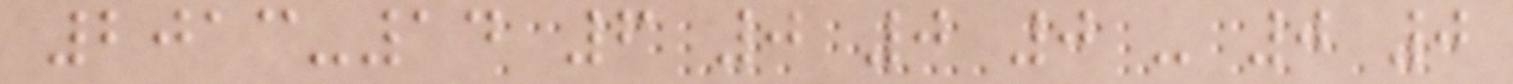2013-14 6 0 0 0 - 0 0
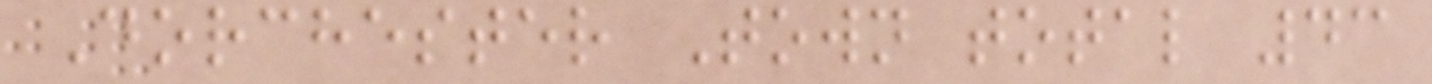Dorchester Town total 43
